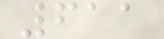611
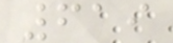619
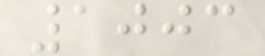1003
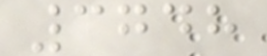3748
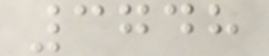3748
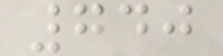740
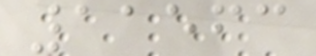11563
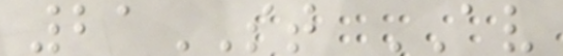21ST AV
